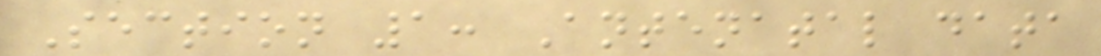Section 1: Antenatal data
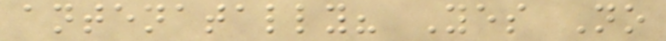antenatally? Yes No
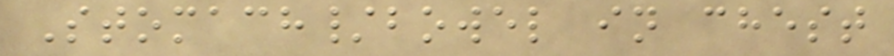Stomach/bowel in chest
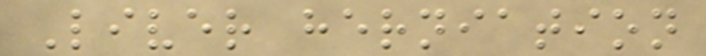Liver herniation
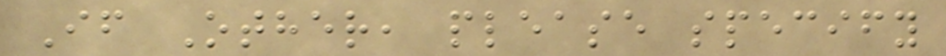If Other, please specify
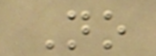No
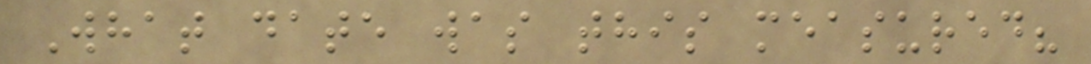What date was this measured?
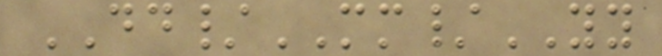DD/MM/YY
